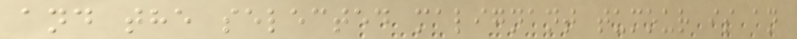and the selected malignant tumour is an
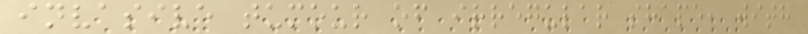invasive tumour of irregular shape, with
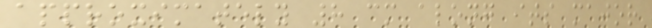approximately 8 cm along its major
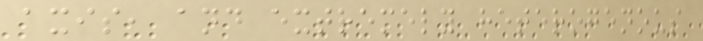axis, and extremely heterogenous
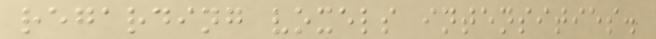regarding voxels intensities.
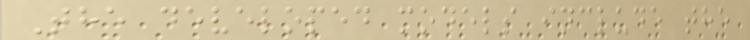The developed models include the
